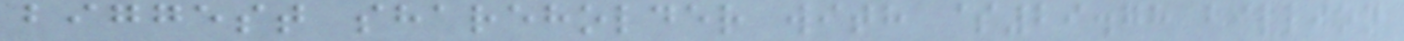biggest shareholder with $29.78 billion
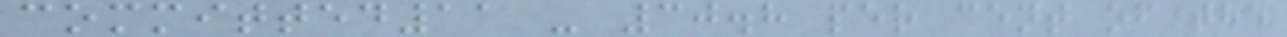committed11 - 30.8 per cent of the
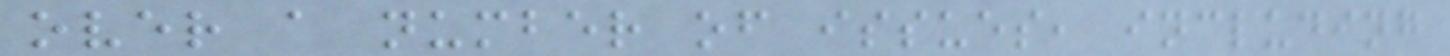over a number of issues, including
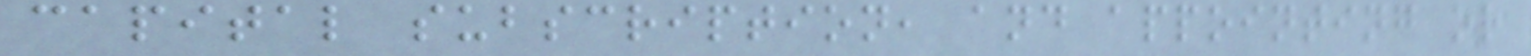capital subscription, and appointing or
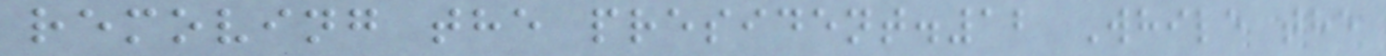removing the president.12 While the
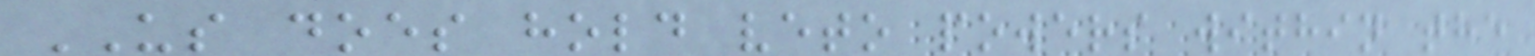US does hold veto powers within the
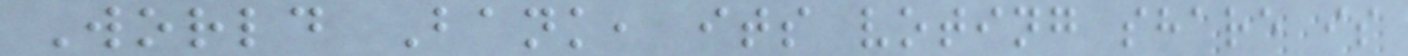World Bank, its voting share is
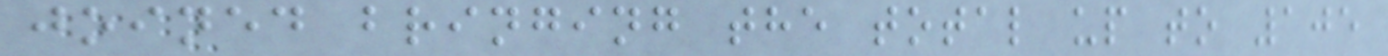joined bringing the total up to 105
